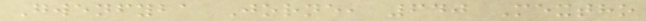Gwenfyba Jorne, 640 Mextho
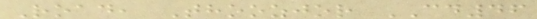Road, Thoozjor CD46
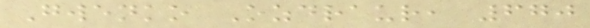Gwenko Ozdraur, 670
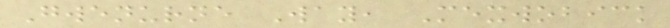Gwenurne Way, Mexwobick
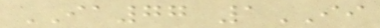IA77 1II
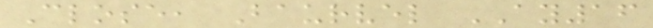Close, Baurvel AY16
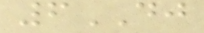6DJ
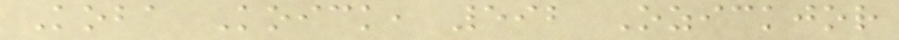Koba Koick, 592 Ozickjor
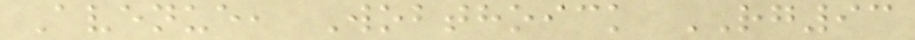Avenue, Wobthoick RG93
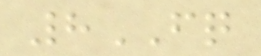8FQ
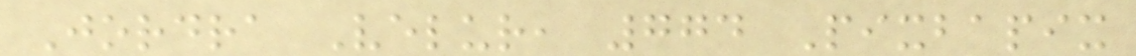Jordra Velur, 774 Pixbapix
